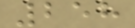258
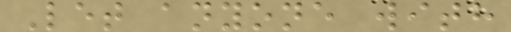Let anyone with
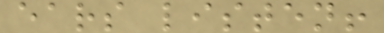ears listen!
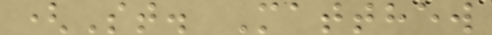(St. Matthew
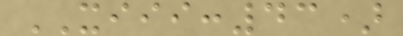XIII:43)
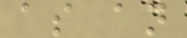as an
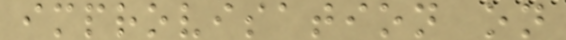improvisation on
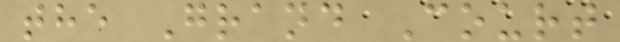the Grand Court
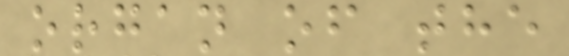organ of the
